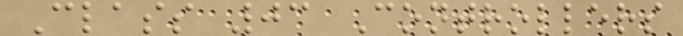Class 03 Controllers
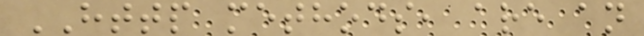HTTP methods, are an
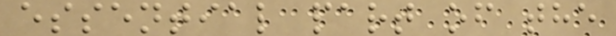essential part of the
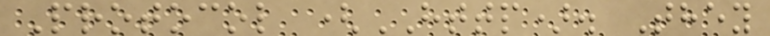Protocol (HTTP). They
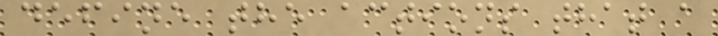define the actions that a
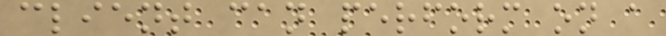client can perform on a
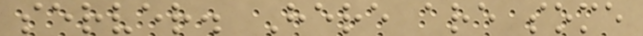server. Here are some
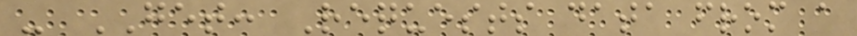- GET: Requests data from a
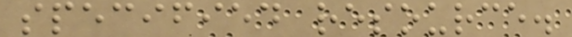specified resource.
